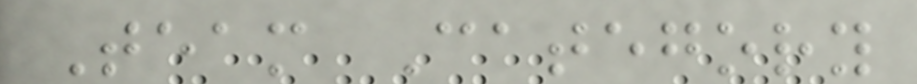Team Category
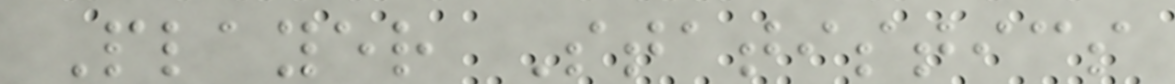Player Statistics
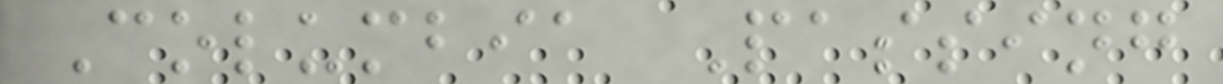Columbia Passing
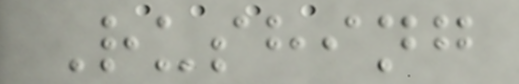Rushing
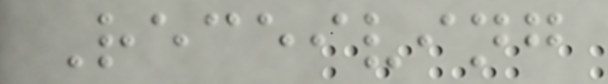Receiving
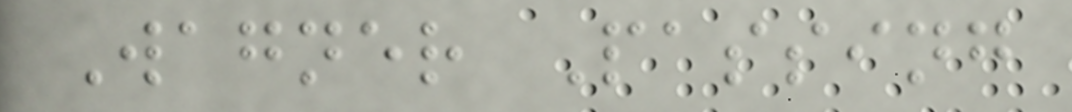Wagner Passing
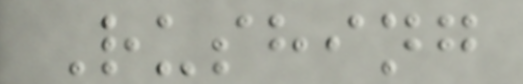Rushing
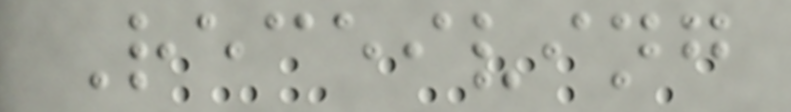Receiving
